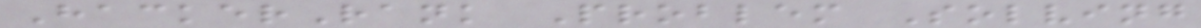HackerRank Problem Solving
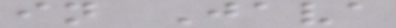in Java
